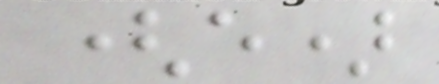(e)
